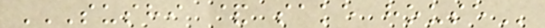SUSHI & SAKE HOUSE
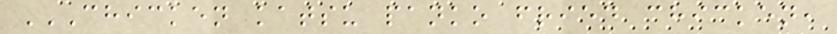CHICKEN KATSU PANKO FRIED CHICKEN,
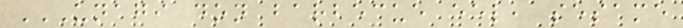UNAGI DON BARBECUE EEL, SESAME
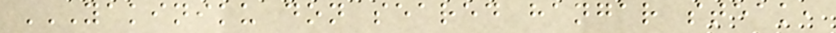YAKINIKU DON SEARED HANGAR STEAK,
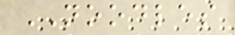NOODLES
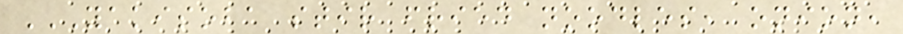YAKISOBA STIR FRIED NOODLES, ONION,
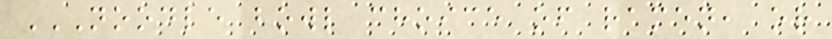NOODLE BOWL CHOICE OF RAMEN, OR
